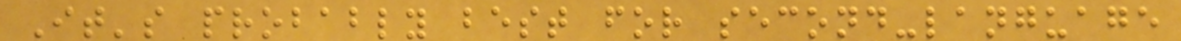It's probably best for second-language
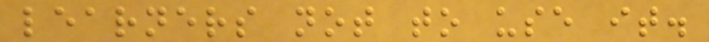learners not to use it.
